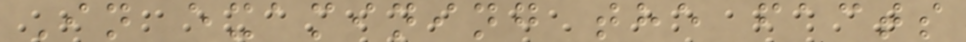In examining the facts
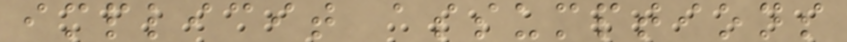implicit assumptions
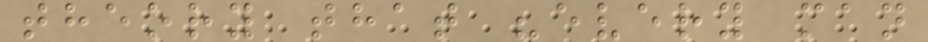theory that "every man
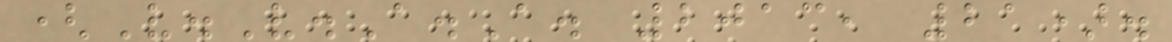(V.V.A.A. 2013, 21).
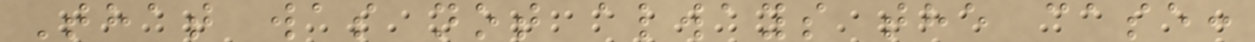That was not always the case:
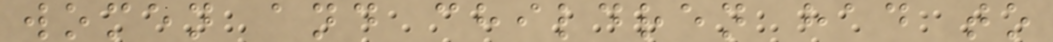women and children had to
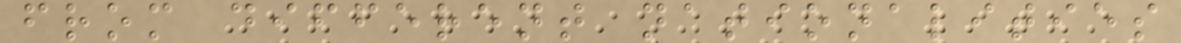from different nationalities
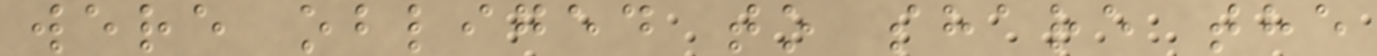were obliged to share the
